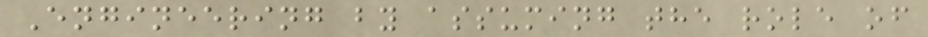Engineering by assuming the role of
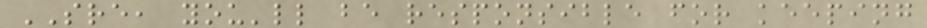SRE, you'll be responsible for keeping
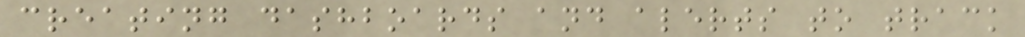creating dashboards and alerts to track
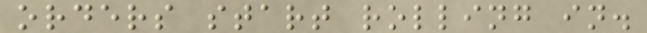orders start rolling in.
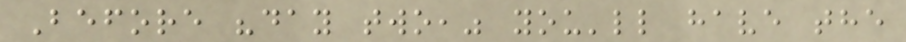Before "day two," you'll have the
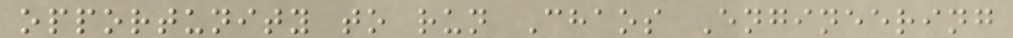opportunity to run Chaos Engineering
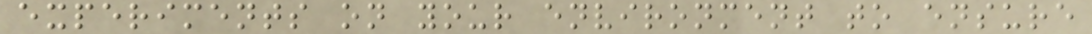experiments on your environment to ensure
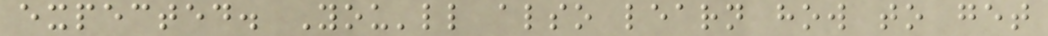expected. You'll also learn how to get
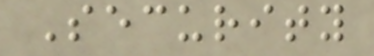Security
